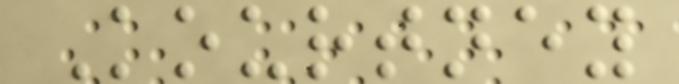Kourtney
